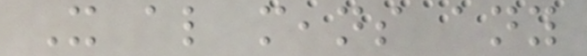It also means any
